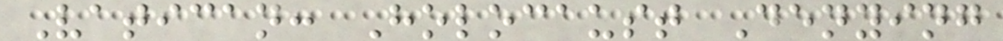Vatican: Holocaust Denying
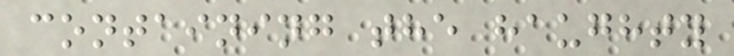containing the haughty
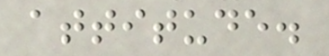attitude.
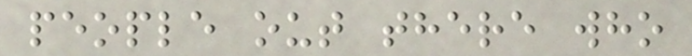people out there who
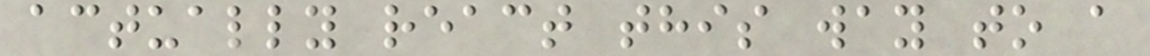actually react this way to a
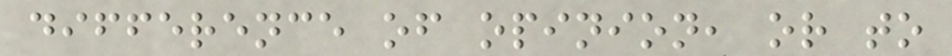difference of opinion, or to
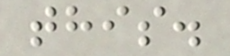this.
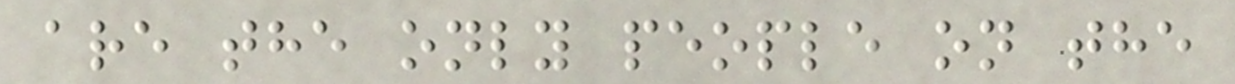are the only people on the
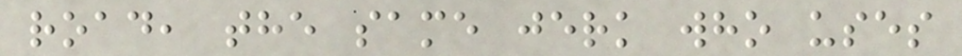road, the same jerk who uses
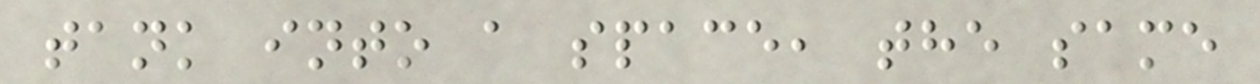tank into a space, the same
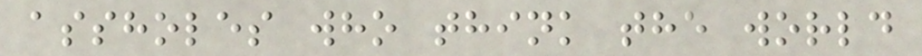assholes who think the world
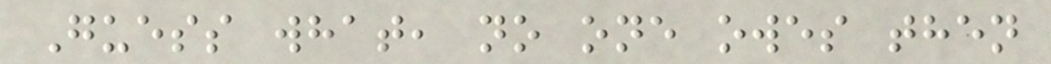Guess what, no one owes then
